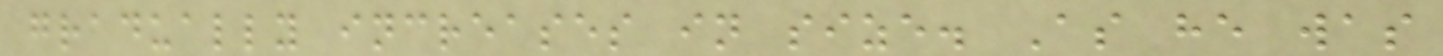gradually increases in size. As he was
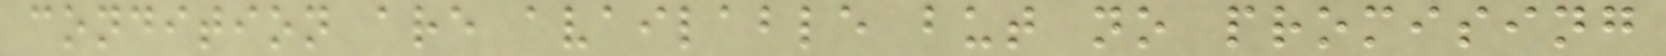condition are available but no promising
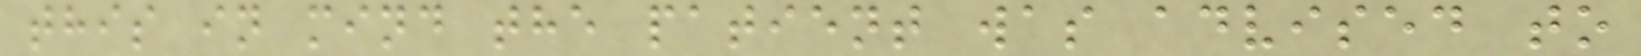this in mind the patient was advised to
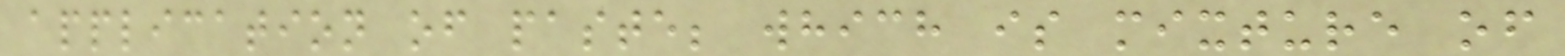application of paste; which is mixture of
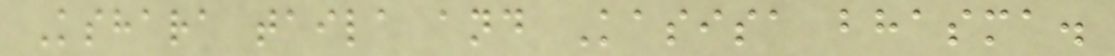Kshara taila and Kasisa bhasma.
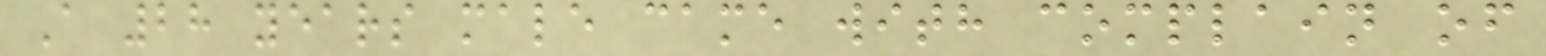A 28 years male came with complain of
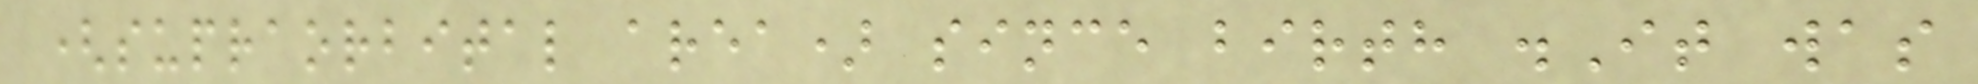(supraorbital area) since birth .It was
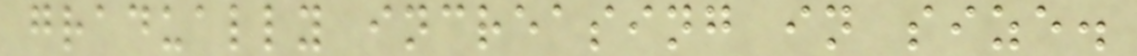gradually increasing in size.
